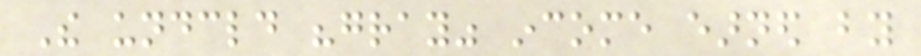The undeclared "gray" income earned by
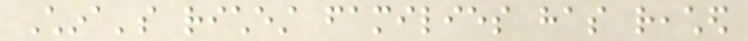China's richest families has reached
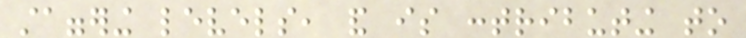staggering levels, and is contributing to
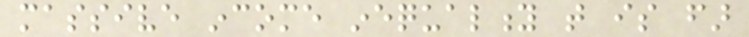massive income inequality that is far
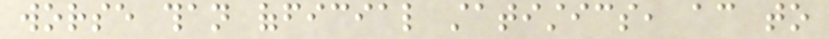worse than official statistics, according to
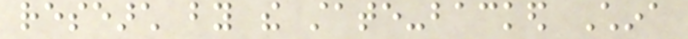research by the state-backed China
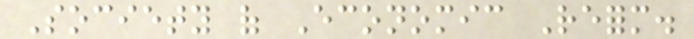Society of Economic Reform.
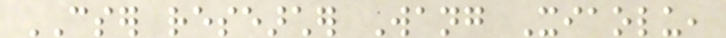CSER researcher Wang Xiaolu,
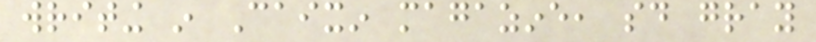writing in Caixin magazine, said gray
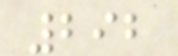292
